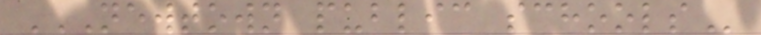NEWTOWN PUBLIC SCHOOLS
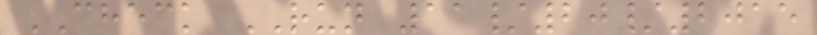CHECK RUN 11/20/2015
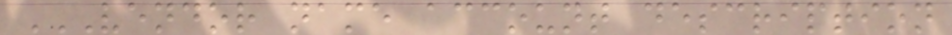VENDOR NAME ACCOUNT DESCRIPTION
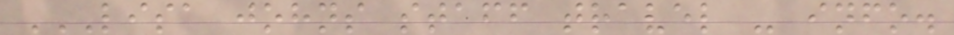LISA JOHNS STAFF TRAVEL - INFO.
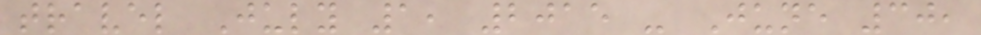travel July 1, 2015 - June 30,
